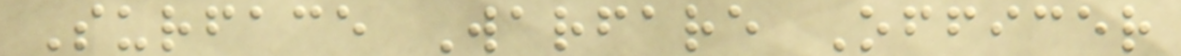Surface Warfare Officer
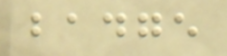badge
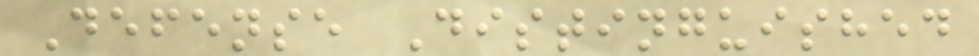Defense Distinguished
